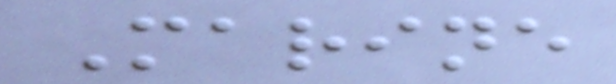Marine
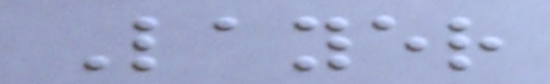Layer
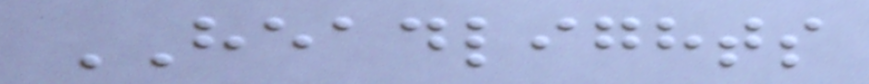HEADLIGHTS
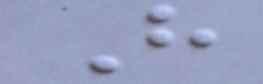H
